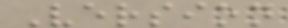Version
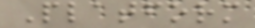Platform
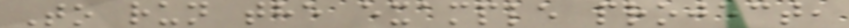To run the example project,
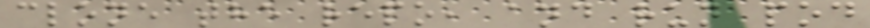clone the repo, and run pod
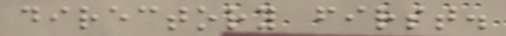directory first.
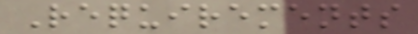Requirements
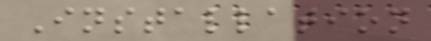Installation
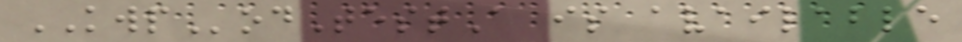KWPodTestA is available
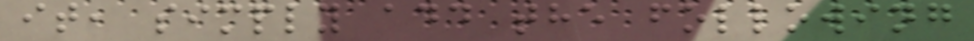it, simply add the following
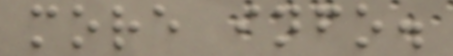more info.
